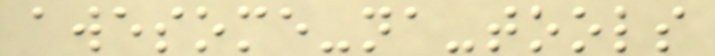awesome-na-tools
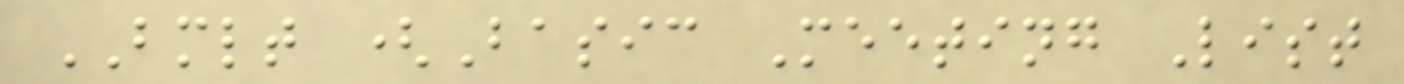BMLT (Basic Meeting List
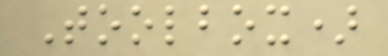Toolbox)
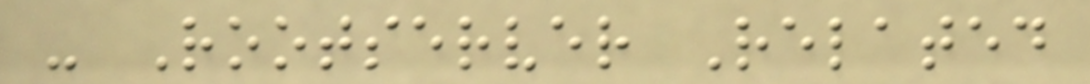- Rootserver Related
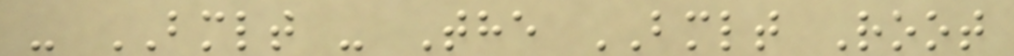- BMLT - The BMLT Root
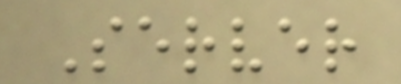Server
